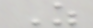As
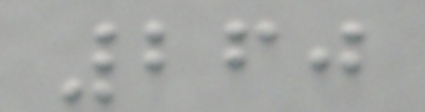260
